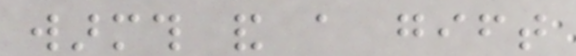warmth and a gift
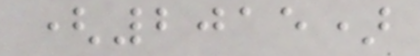(2015)
